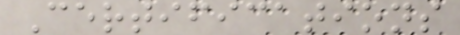Certifications
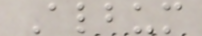Album
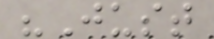"Just
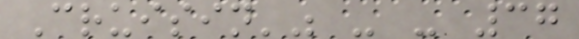Cruisin'" - - 37
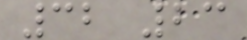32 23
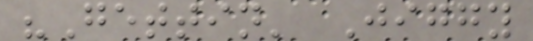"Gettin' Jiggy
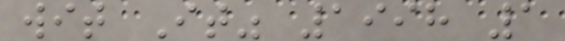wit It" 1998 1
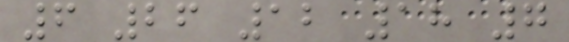6 26 12 18 7
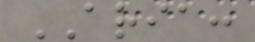ARIA:
